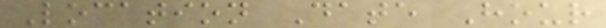Location Date Hour
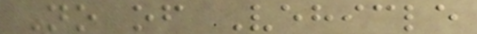No of Vehicle
